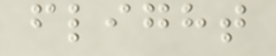flight
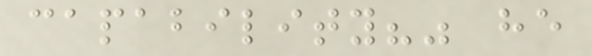capability?" he
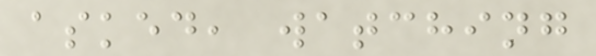asked, watching
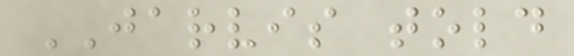JARVIS told
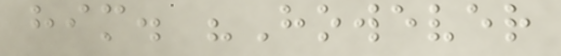him. "However
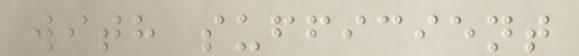with sufficient
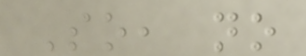So, no
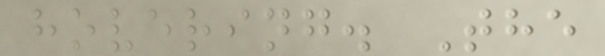hovering. The
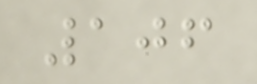106
